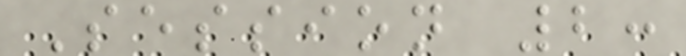Session 2:
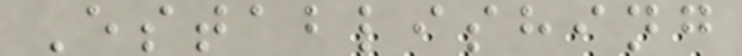Establishing
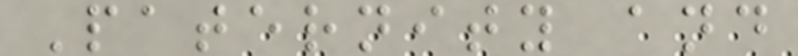Paternity and
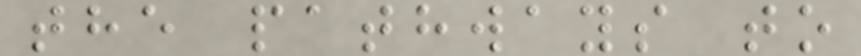the pathways to
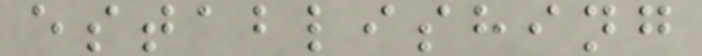establishing
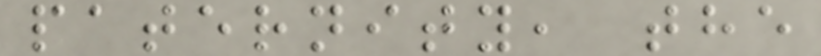paternity, the
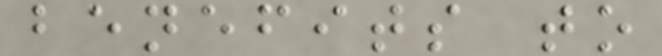benefits to
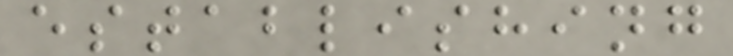establishing
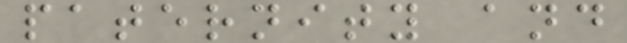paternity and
